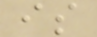is
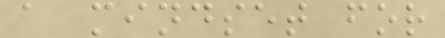a mindset for
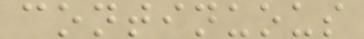continuous
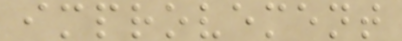improvement
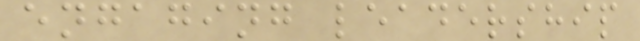engaging leadership
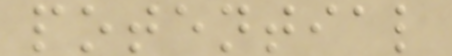potential
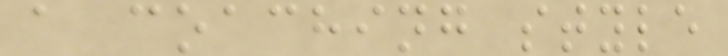a coaching style
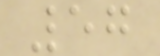57
